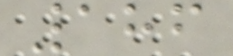186
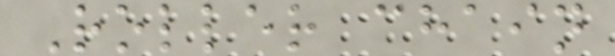Roller chain
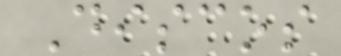Discos
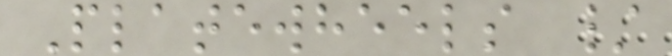Platewheels /
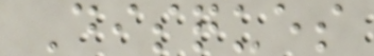Disques
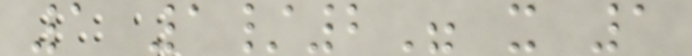1 1/2" x 1
